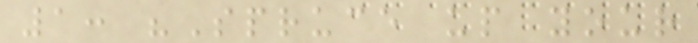1: "Spruce up your
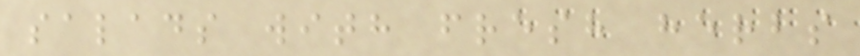salads with fresh herbs
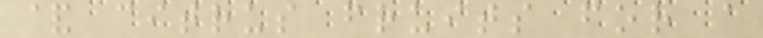& citrus fruits for a
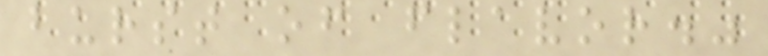burst of flavor."
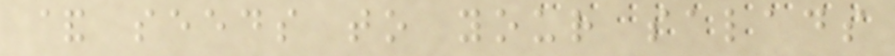& seeds to your salads
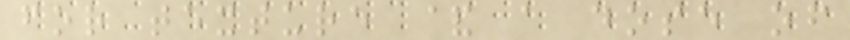for texture & a dose of
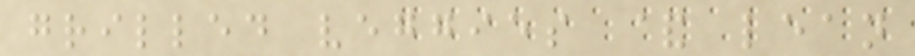grilled veggies & lean
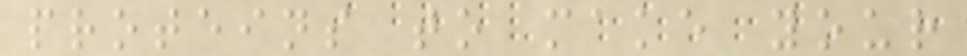proteins to make your
